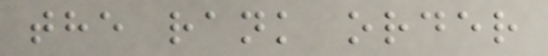the rank order
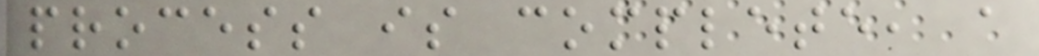process is complete, a
